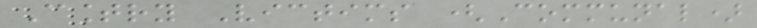Country Victims (Communal)
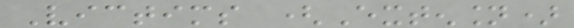Victims (Extension)
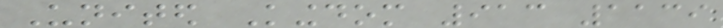United Kingdom 913 1139
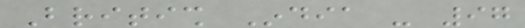British India - 97
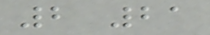2 21
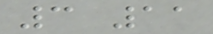3 11
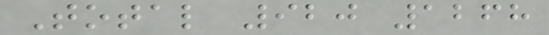Total 920 1268
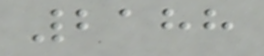2188
